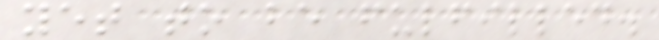yet to be fulfilled.
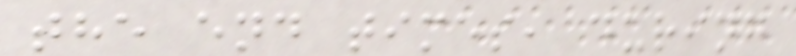the end times, during
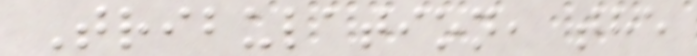Tribulation, the
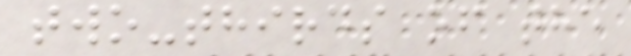two-thirds of the
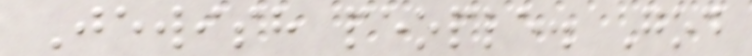Jewish people. God
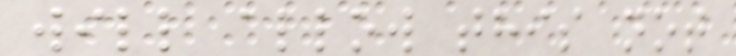will allow this not
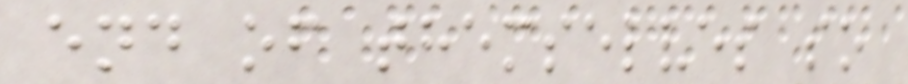end of themselves so
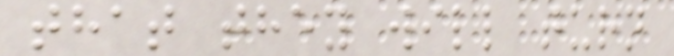that they will turn
